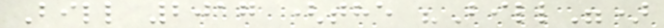Bill 2017 (the "Bill")
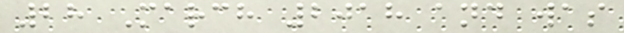28 March 2018 and was
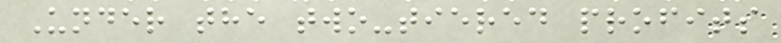Under the two-tiered profits
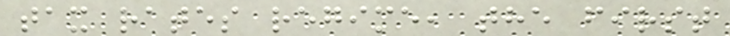tax rates regime, the first
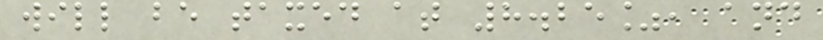will be taxed at 8.25%, and
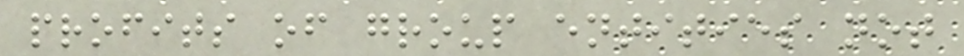profits of group entities not
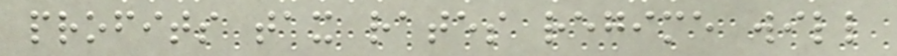profits tax rates regime will
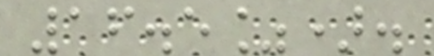16.5%).
